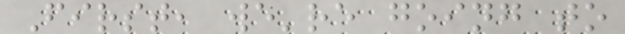First, we're going to
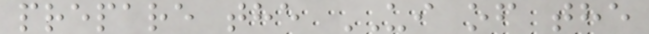prepare the UI of the
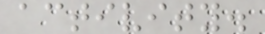activity.
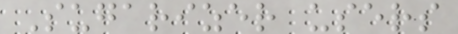Sugarizer users
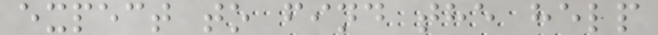expect to find the help
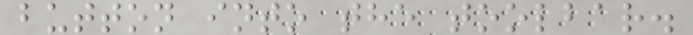button into the toolbar.
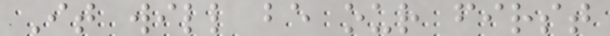It will be our first
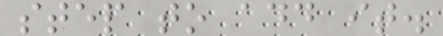step to add it.
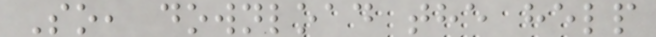So, download the help
